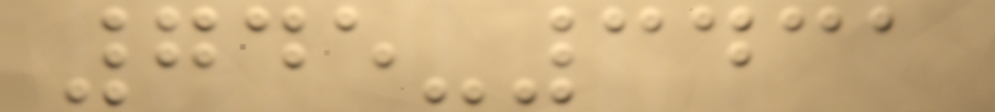745-3431
